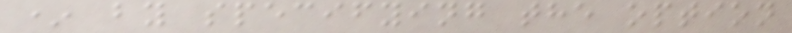* by specifying the option
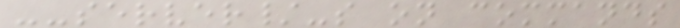--server/-s on commands
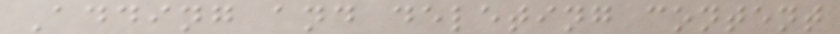Adding and deleting content
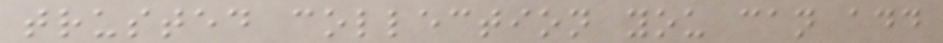trusted collection you can add
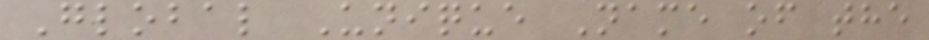Global Unique Name of the
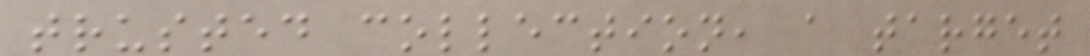trusted collection, a target
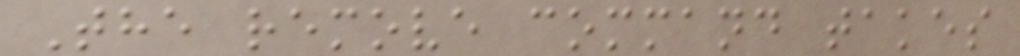The remove command takes
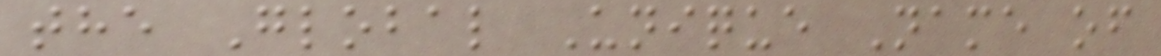the Global Unique Name of
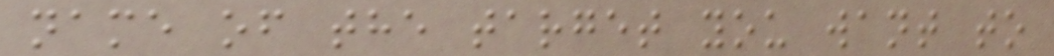name of the target you want to
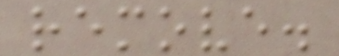remove.
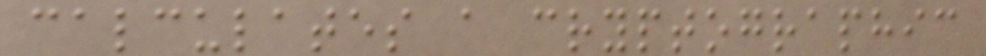calculates a cryptographic
